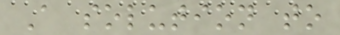A solution to
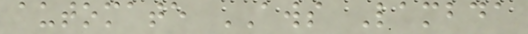automate AWS Lambda
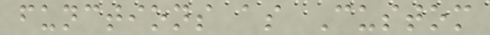functions as Custom
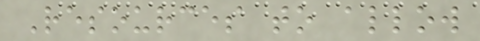Resources to allow
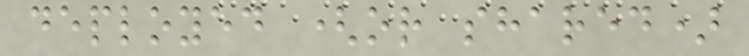deployed (or shared)
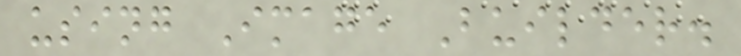using Image Builder.
